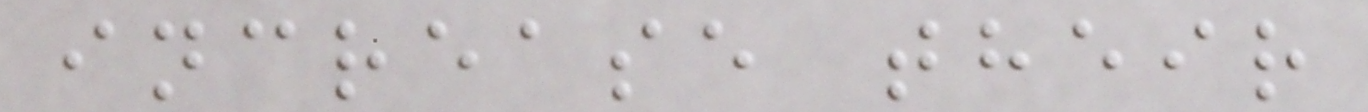increase their
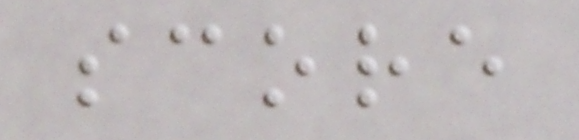score
